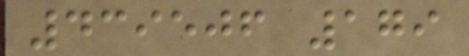439506 179
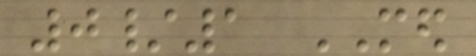0/1 MED
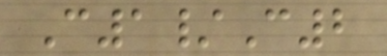C1/C2
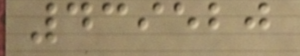439520
